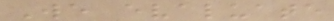We evaluate
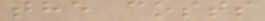the costs
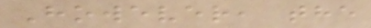However, the
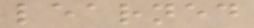learned
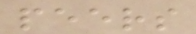peers
